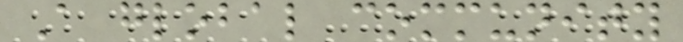A global community
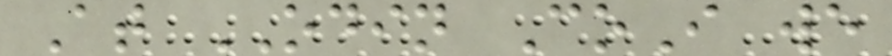At ODIN CoI we
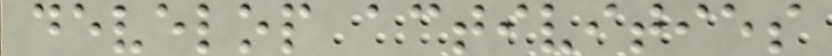develop activities
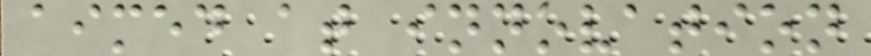aimed at innovation
